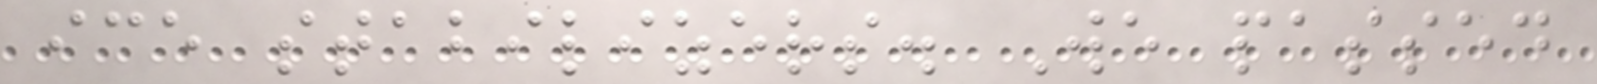ice stabilizers. We passed
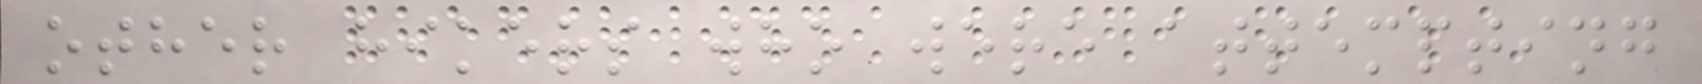other hikers who were attempting
